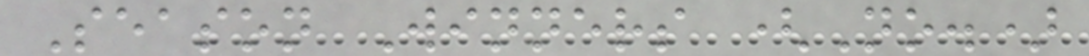Season Winners (No.)
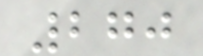270
